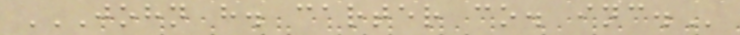JOHN H. CARTER CO. INC.
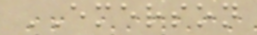EMERSON
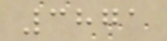3871
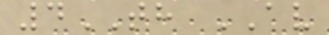4TH AV
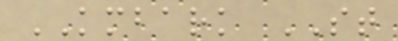KMBARK ST
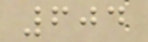604
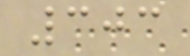303
